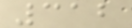312
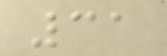31
